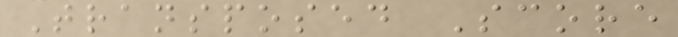Transposed Score
